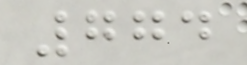774
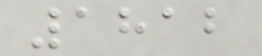1812
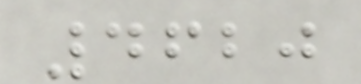4620
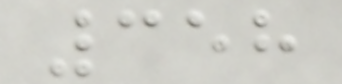358
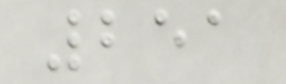251
